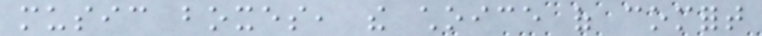music boxes, the choice of comfort
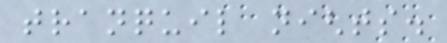tranquil nights.
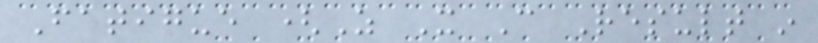Fatigue (As It Can Result in
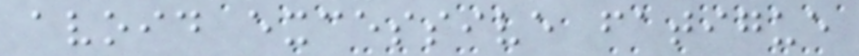avoid excessive fatigue
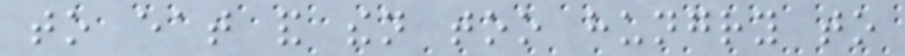to eat and then too hungry to
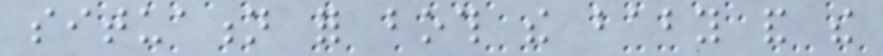situation for both the baby and the
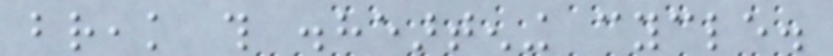break this disheartening cycle.
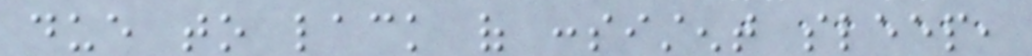due to lack of consistent sleep,
